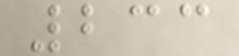233
